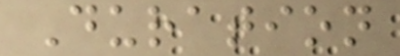Duration
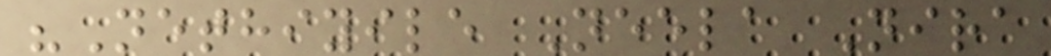"Nethiyile Neela Nira
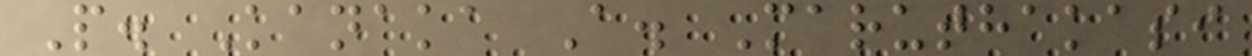P. Kanaka A. Maruthakasi
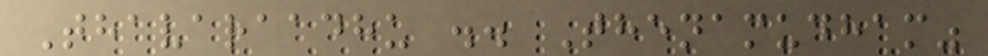Thavaraadhu .. Thenamudham"
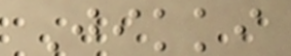Jikki
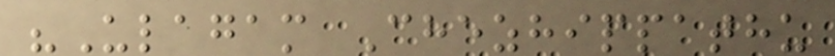"Ulagam Chezhippathu
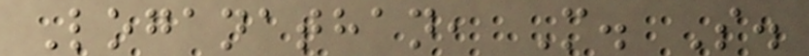Loganathan, M. S.
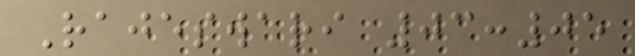Rajeswari 03:05
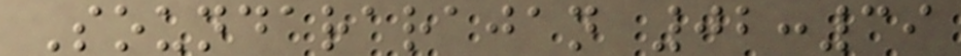Soundararajan 02:39
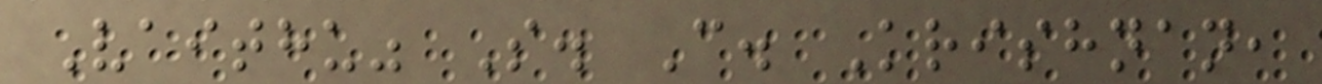Vaithu" S. C. Krishnan,
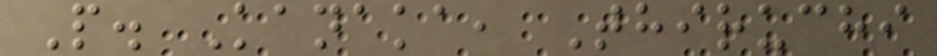P. Kanaka, Thiruchi
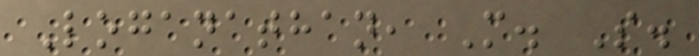Loganathan, M. S.
